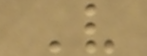V
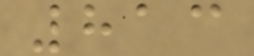813
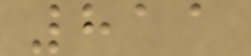811
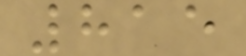815
